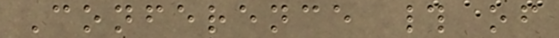Conference # of
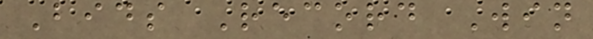Bids Record Win
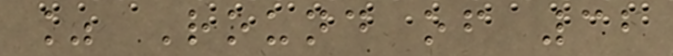% Round of 32
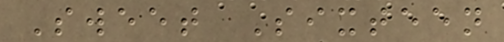Sweet Sixteen
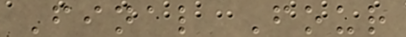Final Four
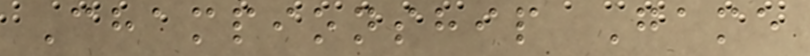Championship Game
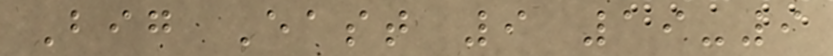Big East 9 19-9
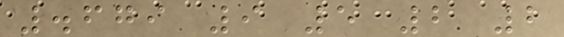.679 9 5 2 2
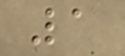1
